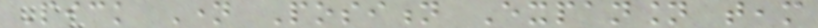Pick Name Position Expansion team
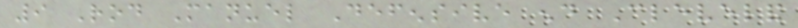9 Rod Manuel Defensive end Cleveland
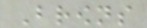Browns
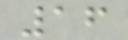16
